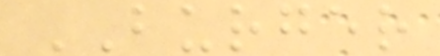BURGER
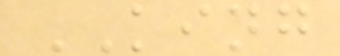KING
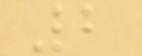2
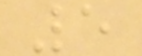5
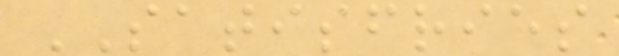SATISFRIES
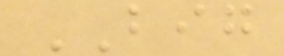BIG
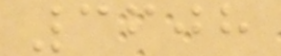3608
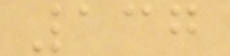137
